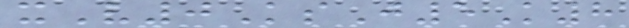xV0KsJ5K8
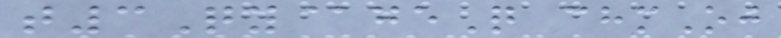t3Qy@geQ chmOj
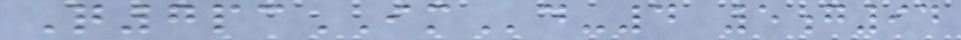Q7pcIMd-4 5g94
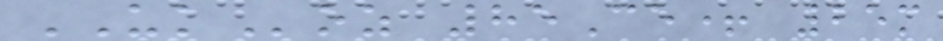UKoz 85Ce+ 25m
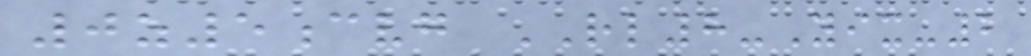0z5cvg RL8-Yix-2
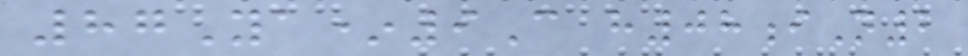87Ya*9C h08iN2
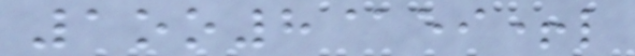1oo8@ei+l
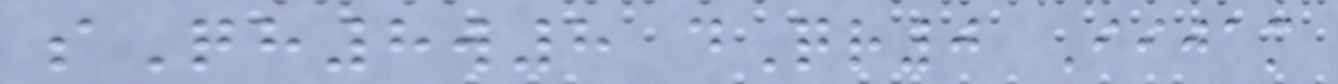sQh8w8 dQr0 Iijam
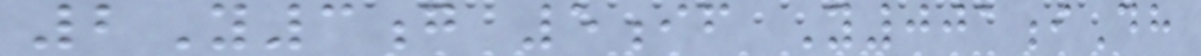2Y3g 5if Y001iDh
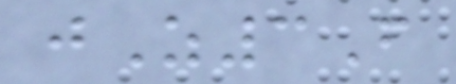jZ3F
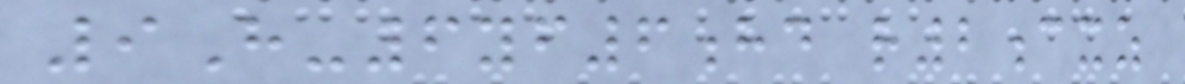9H-6yf6hd r2cxz
